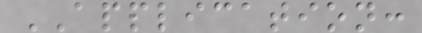APPLICATION:
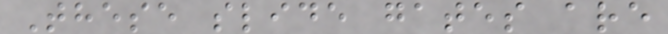These slide gates are
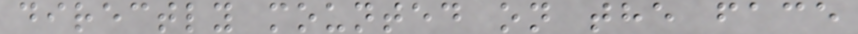directly mounted on the face
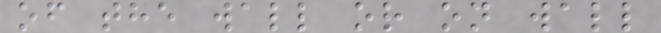of the wall or on wall
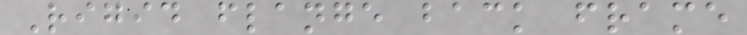Rigid flange back frame
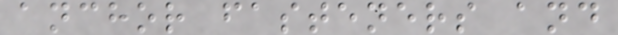anchor fasteners and
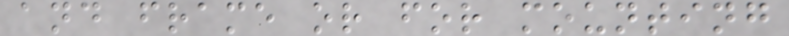and frame or for mounting
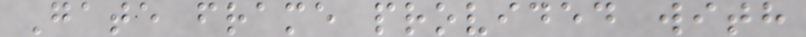Gate frame provided with
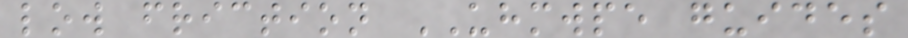low friction UHMWPE guides
